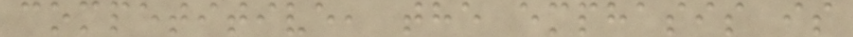competitive, the emphasis is
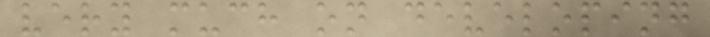very much on developing
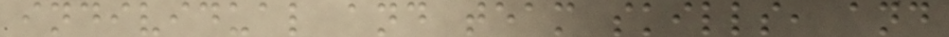individual and team skills, and
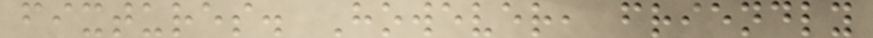fixtures. However, friendly
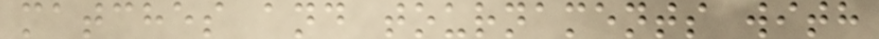matches and tournaments with
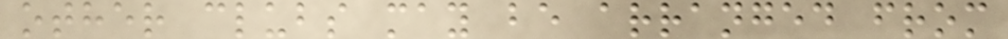other clubs may be arranged from
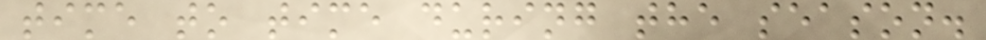time to time during the season.
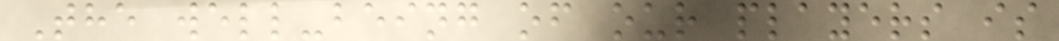The well-being of our players is
